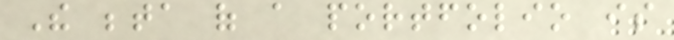The beta of a portfolio is
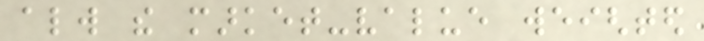always the market-value weighted
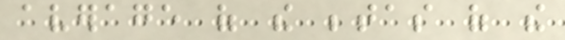average of the betas of the
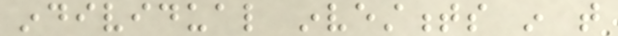individual investments in that
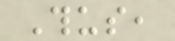Thus,
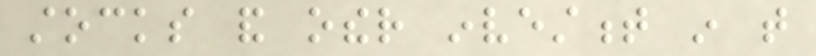stocks and other investment in that
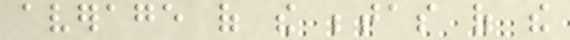average of the betas of the
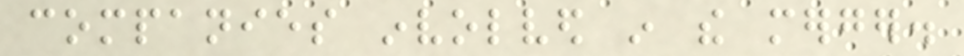companies involved in the merger.
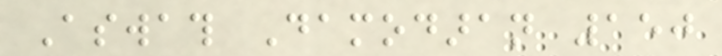Aswath Damodaran 150
